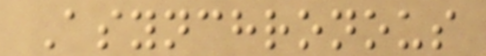Asynchronous
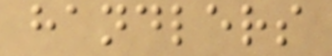handlers
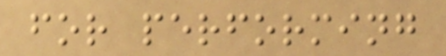for performing
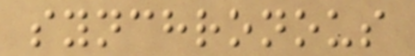synchronous
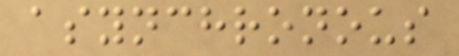asynchronous
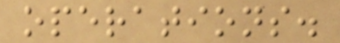operations.
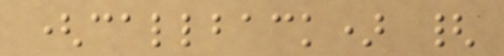(callback) {
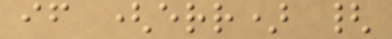if (err) {
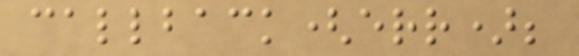callback(err);
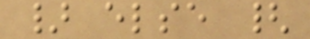} else {
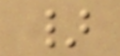}
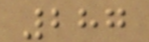287
